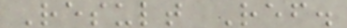Result Ref.
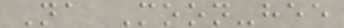Na Moon-hee
